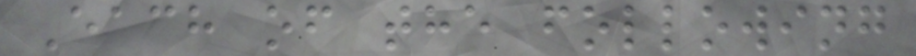Each of the following
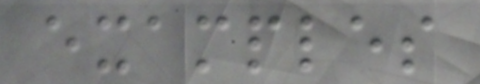examples
